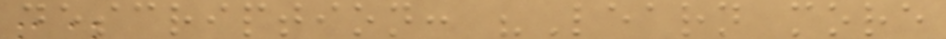description: "Learn more
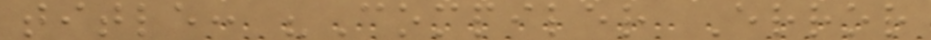title: "Compiler Error
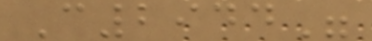C2944"
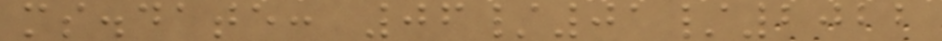ms.date: 06/01/2022
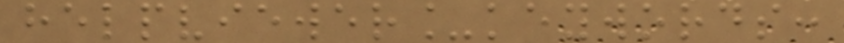helpviewer_keywords:
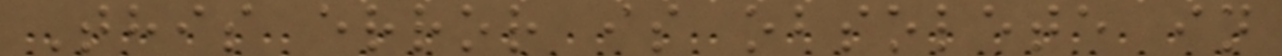This error is obsolete in
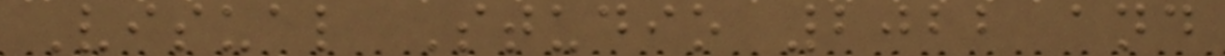Visual Studio 2022 and
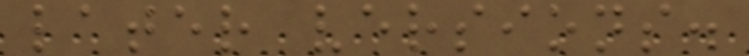later versions.
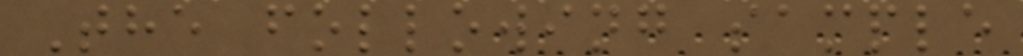The following sample
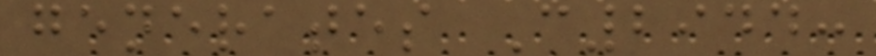generates C2944:
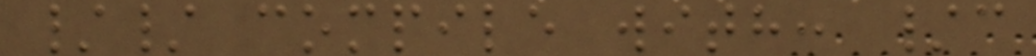// compile with: /c
